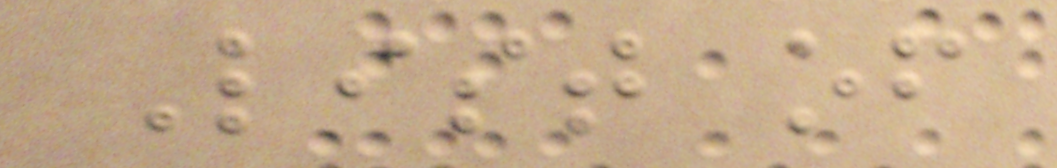List of
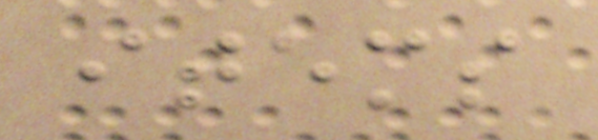items
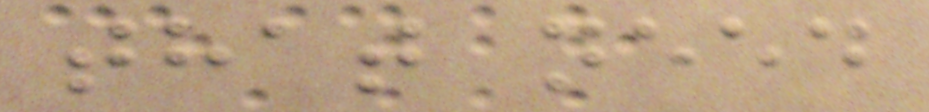that need
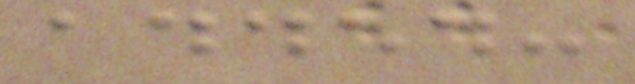added:
